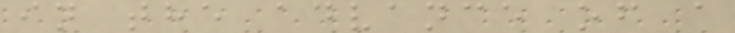in the advance of a
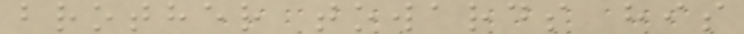brother towards his
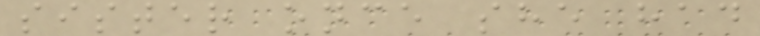sister once she had
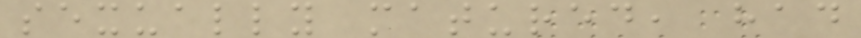sexually matured, had
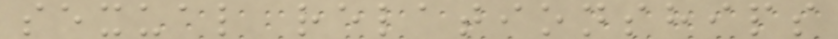sexual relationships
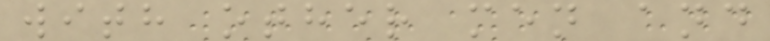with other men and
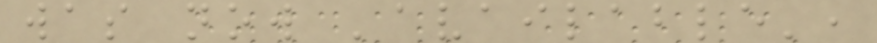was now 'available',
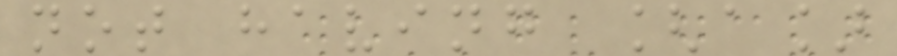not having [a]
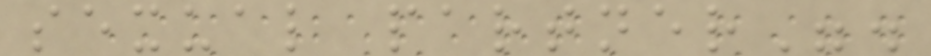sexual partner".
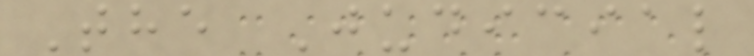The Judicial
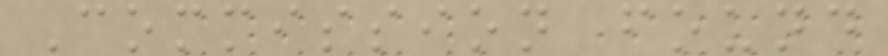Commission found
